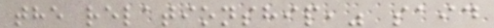the relationship," said
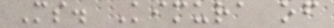Ms. Kimura of
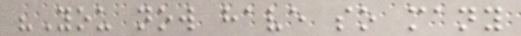"You now have so many
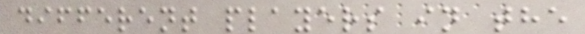different players in the
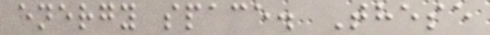energy space. These
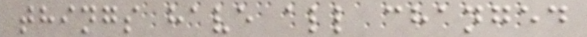things have all changed
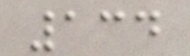134
